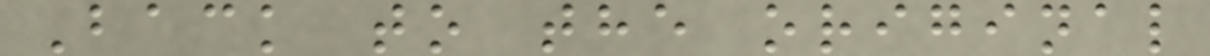Back to the original
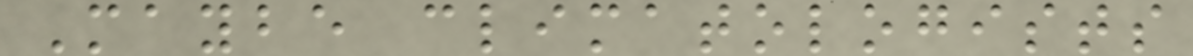Maybe climatologists
